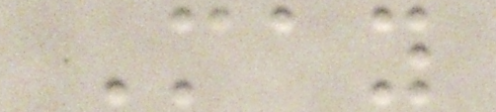May
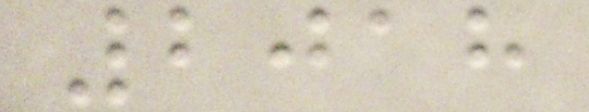2018
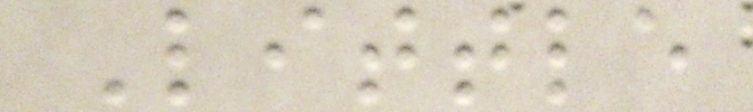Little
